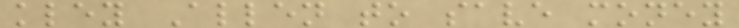kley Allen to save money
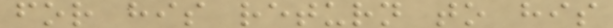for his return to his
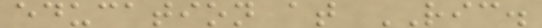education at RIC.
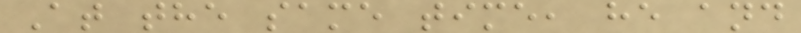At the same time, he and
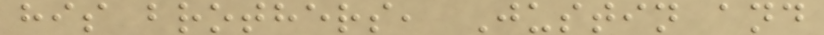his brothers, Justin and
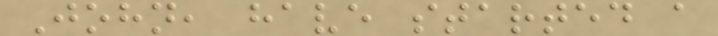John, have started a
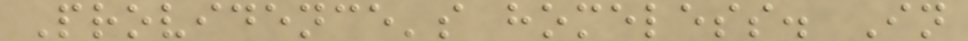Providence's homeless. In
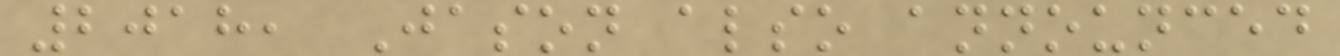2018, Jason also announced
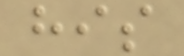his
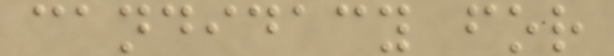candidacy for
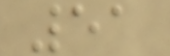51
